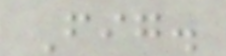Fig.
